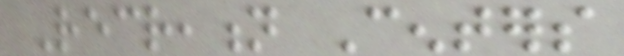Recreation Centers
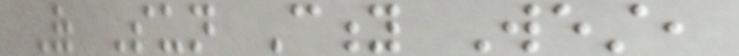Of Sun City West,
